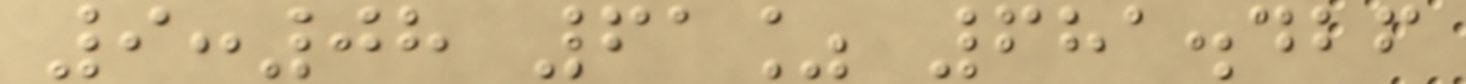9:08 61% 681.426
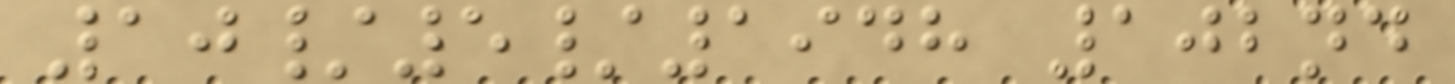10/5/1948 102nd
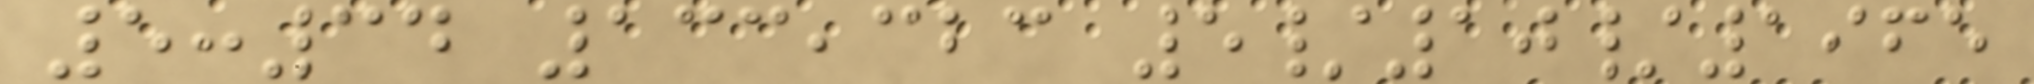5:34 133,323 5/10/1965
